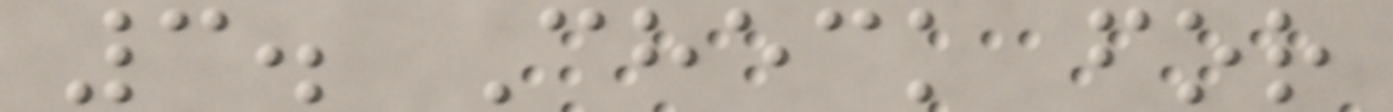3. Check for
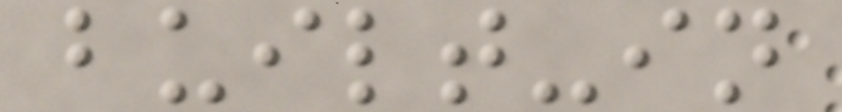built-in
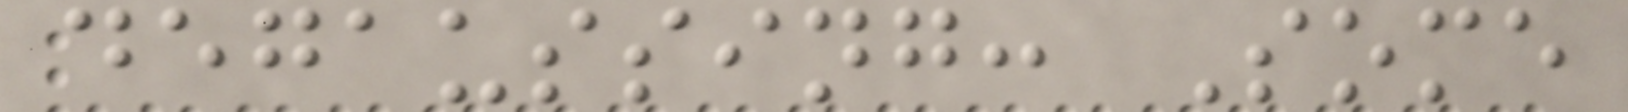degaussing: Some
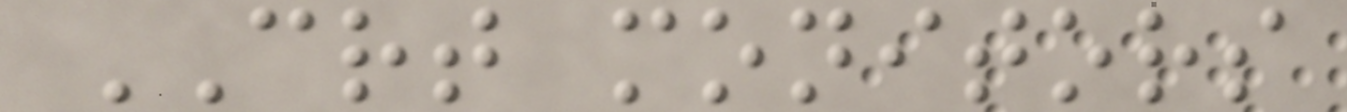CRT monitors
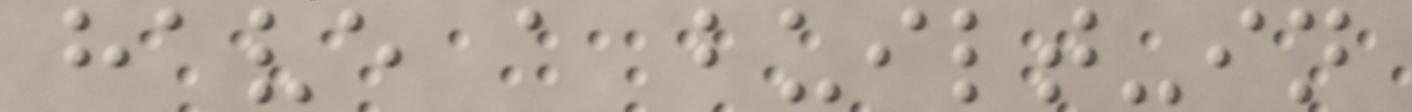have a built-in
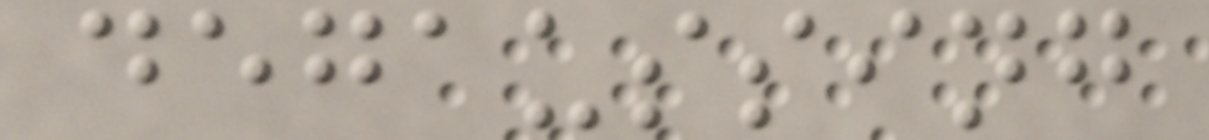degaussing
